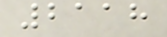2118
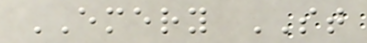EMERY ST
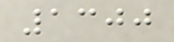1300
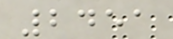2451
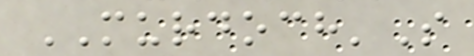MURDOCH'S
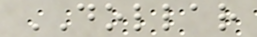DOLLAR
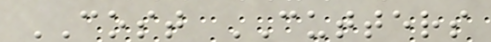COST CUTTERS
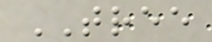TREE
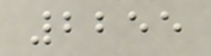2255
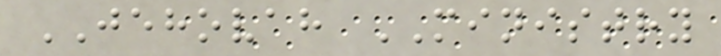JEHOVAH MINISTRY
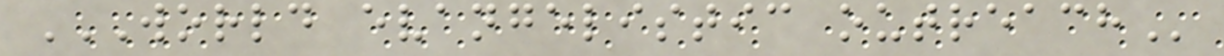WORLD EVANGELISTIC OUTREACH
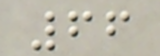66
